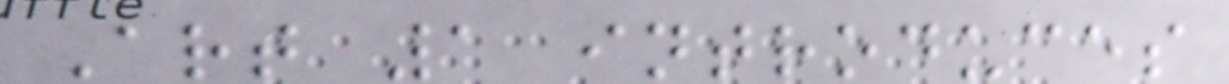Art 1 introduces
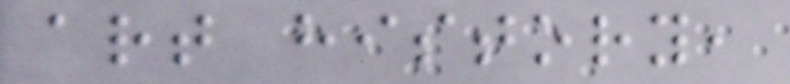art history,
